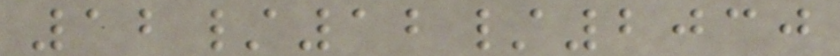12/12/2030
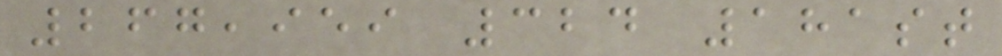267,959 324 181st
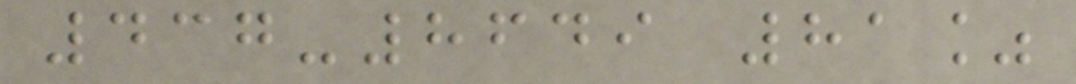437-8649 81%
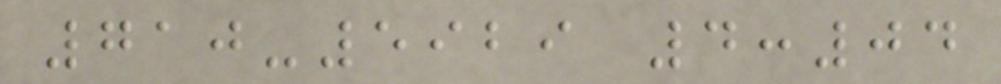710-5929 4:04
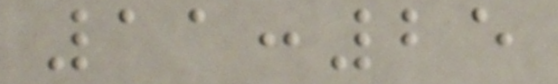11:25
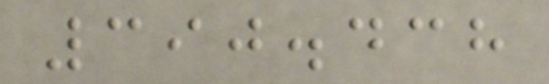390.438
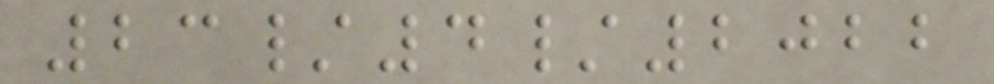23/4/2022
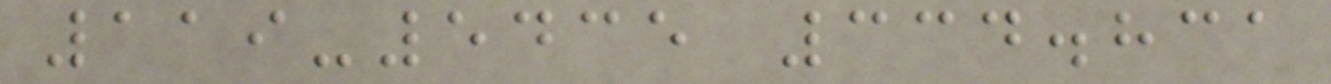119-5435 334.831
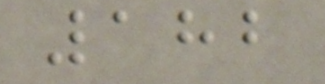182
